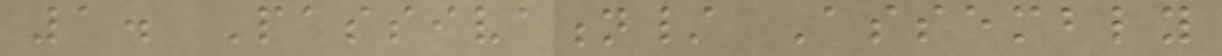1. Passivation/ Assembly
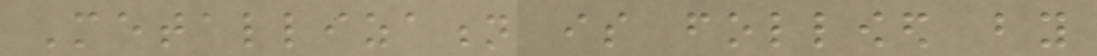Metallization is followed by
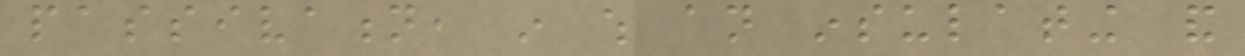passivation, in which an insulating and
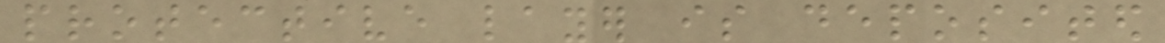protective layer is deposited
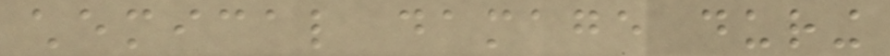chemical damage during
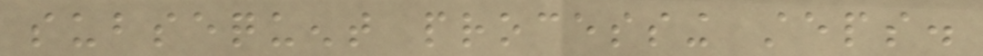subsequent processing steps.
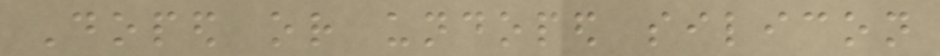Doped or undoped silicon
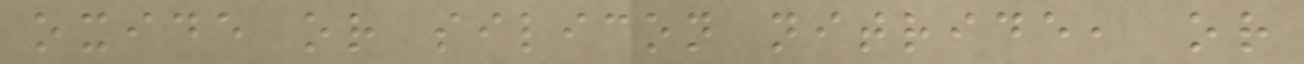oxide or silicon nitride, or
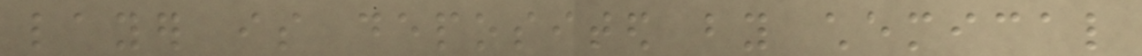layer is deposited by chemical
